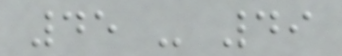45 - 49
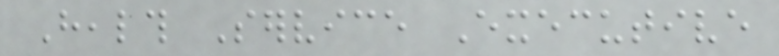Health Service Executive
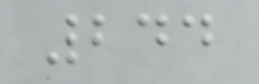244
